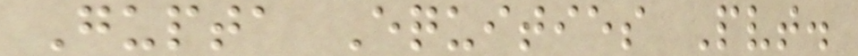Gupta Equities Pvt.
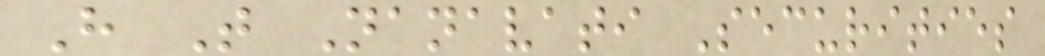H T Nanavati Securities
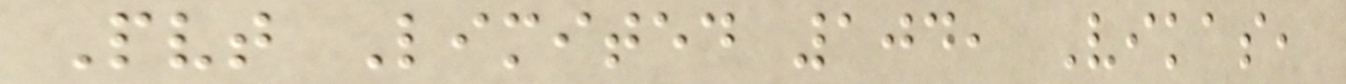Pvt Limited 104, Vikas,
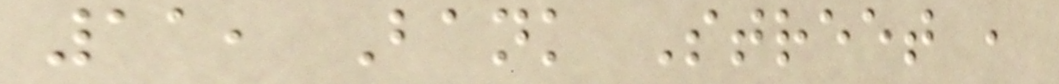11, Bank Street ,
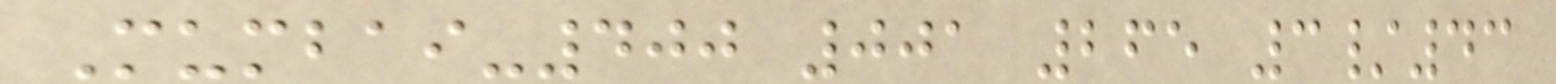Mumbai-400 001 265 3/43
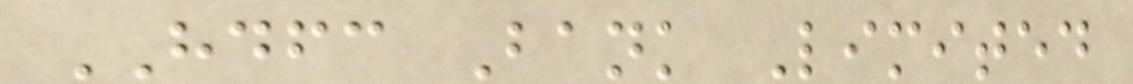HDFC Bank Limited
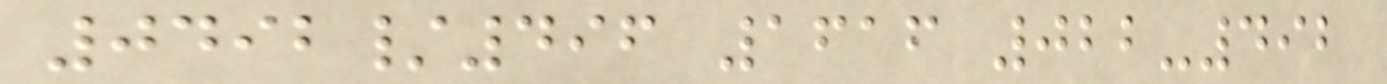0492/496 1616 022-492
